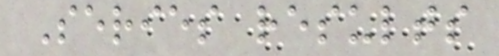Series results
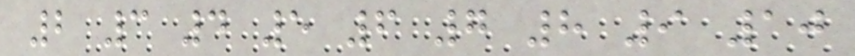2 3 4 5 6 7 8 9 10
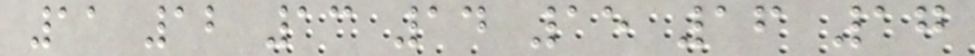11 12 13 14 15 16 17
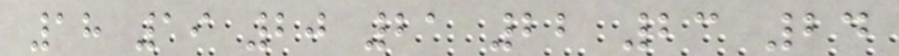18 19 20 21 22 23 24
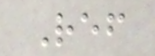Ref
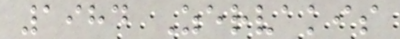1984 Zervakis
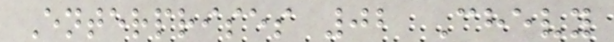Enterprises 02 Chevy
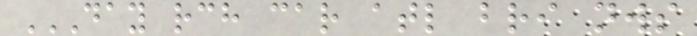DAY RCH CAR ATL BRI NWS
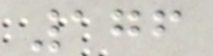176
